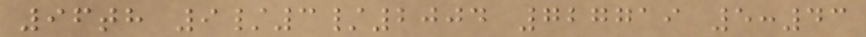96th 9/3/2004 727719 5:43
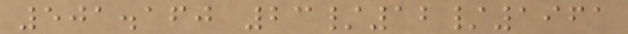501.160 23/12/1961
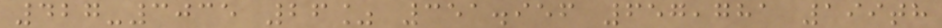427-3035 26% 351.956 657,781 199th
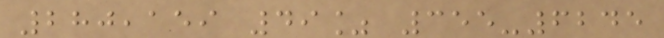280,159 49% 355-6245
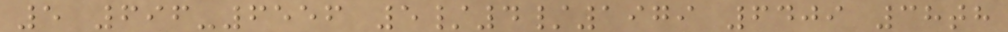5 696-6556 5/4/1979 6409 38th
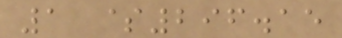1 $296.15
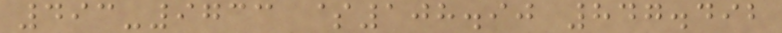493-9733 $108.90 847.492
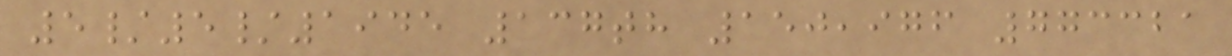5/5/1945 137th 150,976 773321
